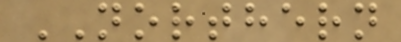NORTHERN
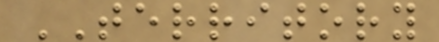TERRITORY
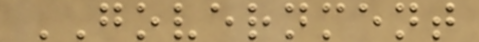GOVERNMENT
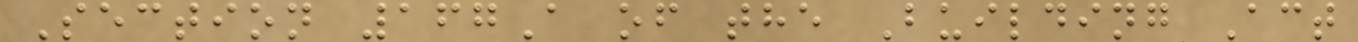Section 167A of the Building Act
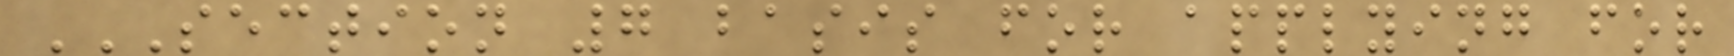SECTION 7 BASIS FOR APPLYING FOR
